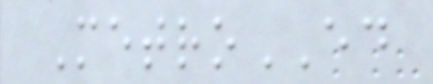MetroED
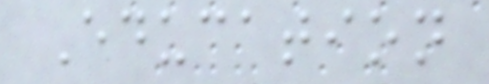Education
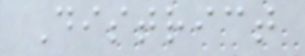District
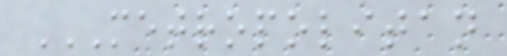METROPOLITAN
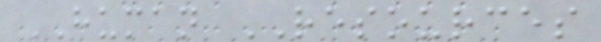HUMAN RESOURCES
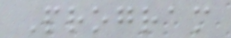Program
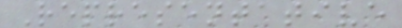Representative
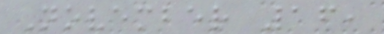November 16,
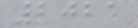2021
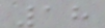18
